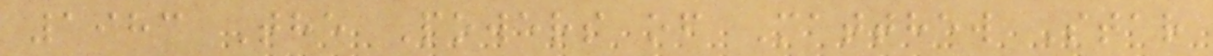1983 The Powers of Matthew Star
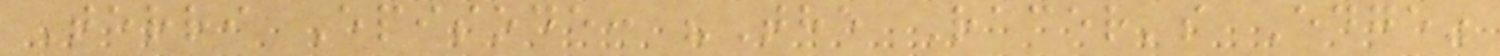Terri Episode: "The Racer's Edge"
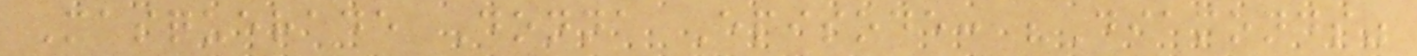Masquerade Donna Episode: "Diamonds"
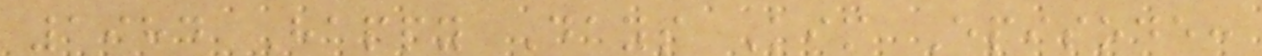1984 Happy Days Kim Episode:
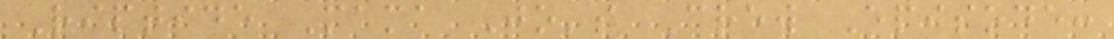Riptide Mama Jo's Crew Episode:
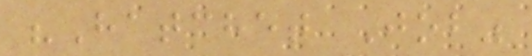"Hatchet Job"
